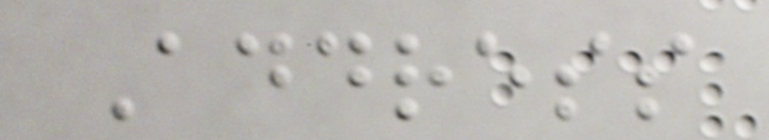Address
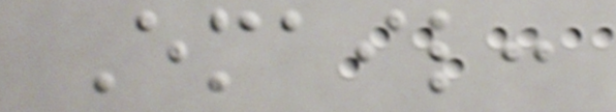Email:
